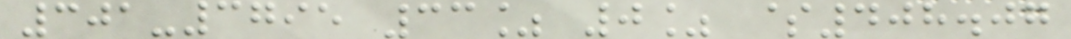301-3795 33% 0% $408.07
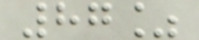87%
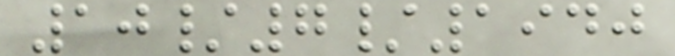10/7/1940
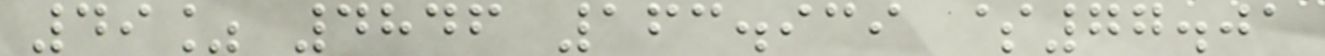49% 4846 163.939 $77.01
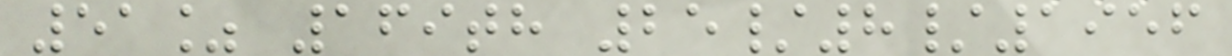51% 169th 25/8/1956
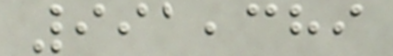991,389
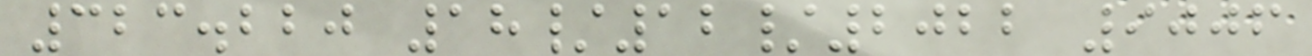323.220 18/12/2022 9006
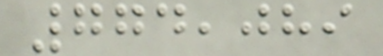774,089
